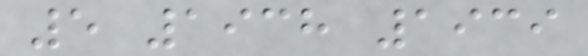5 1938 1939
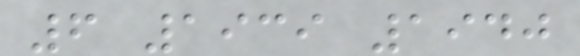6 1939 1940
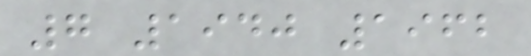7 1940 1962
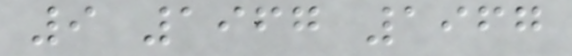9 1967 1967
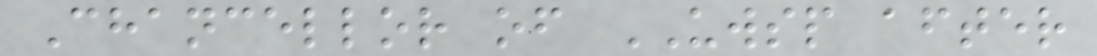Chancellor of UWSP after
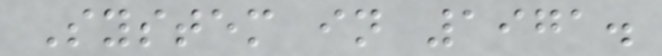System in 1971.
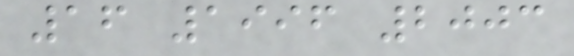16 1996 2003
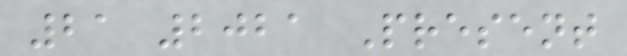21 2021 Present
